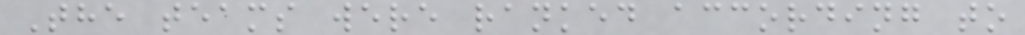The teams were ranked according to
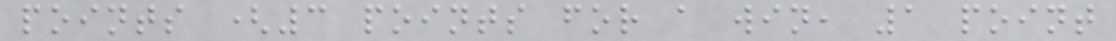points (3 points for a win, 1 point
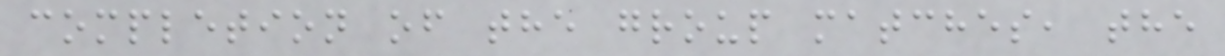completion of the group matches, the
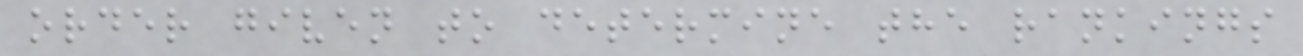order given to determine the rankings
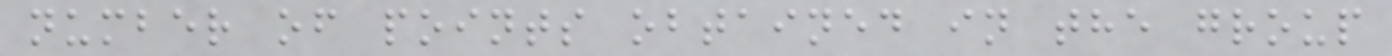number of points obtained in the group
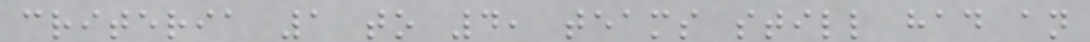criteria 1 to 4, teams still had an
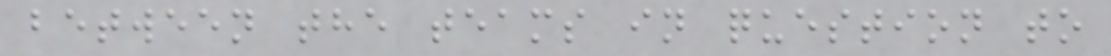between the teams in question to
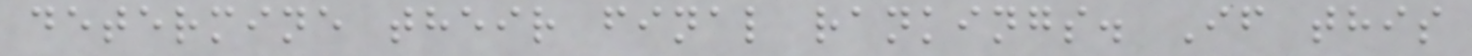determine their final rankings. If this
